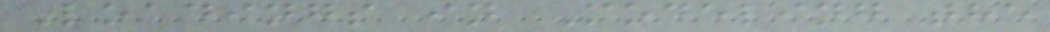Loadings in Modeling the
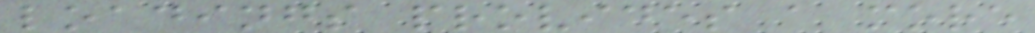loadings provides a more
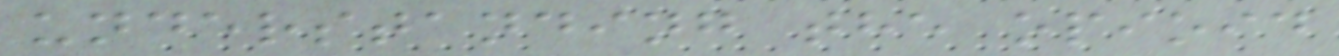understanding the opioid
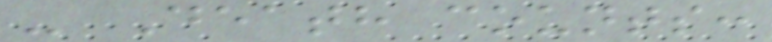- Death counts:
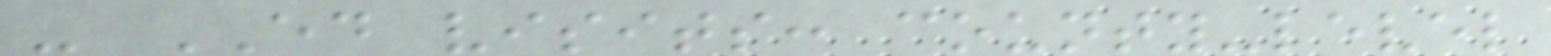- ED visits: county-level
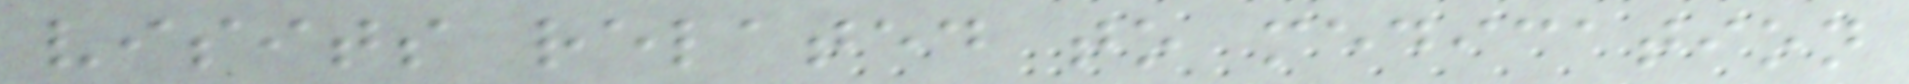visits related to medication
